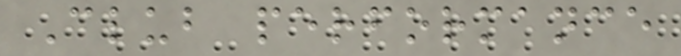Club performance
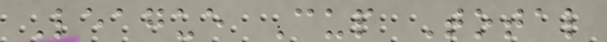League Cup Total
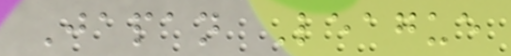Japan League
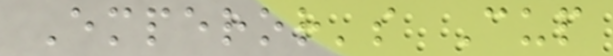Emperor's Cup
